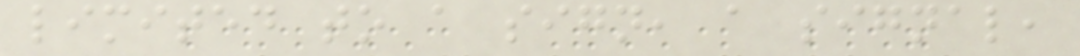limited to a sign, a signal,
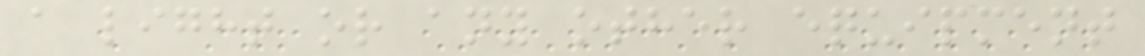a light or any other equipment
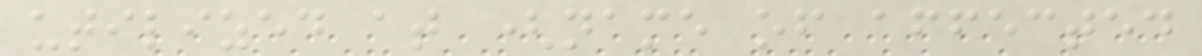utilized at (name of affected
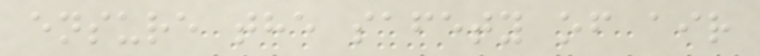ensure the safety of air
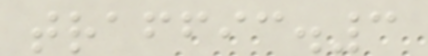traffic.3
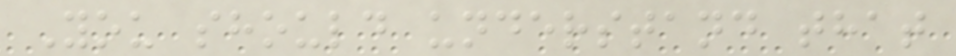You should understand that
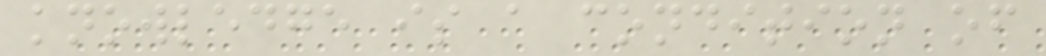knowledge is a condition of
